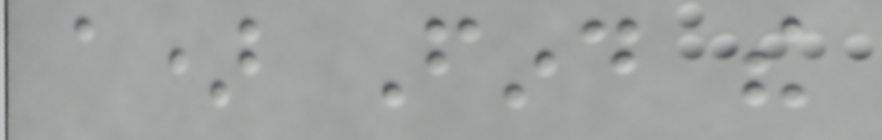a) Find the
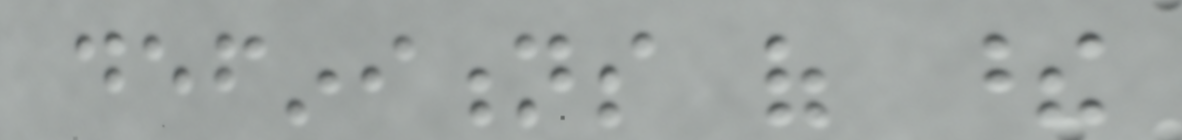definitions of these
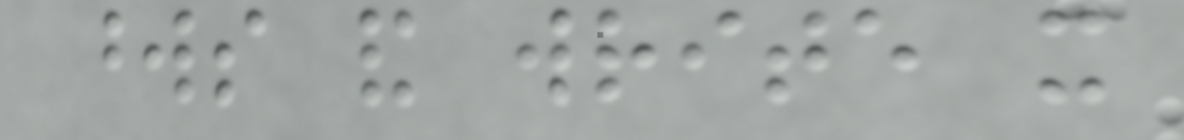words and write it
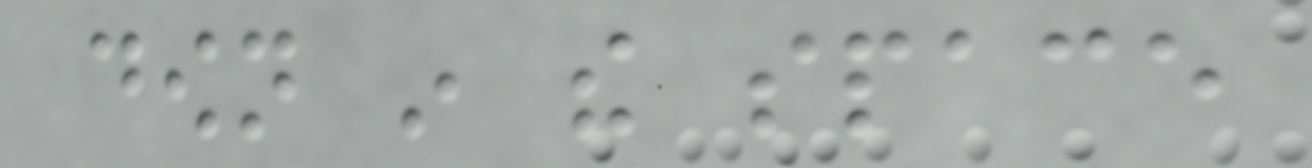down in the space
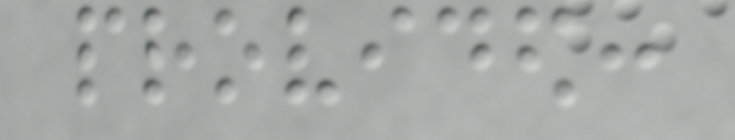provided:
